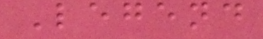Legend
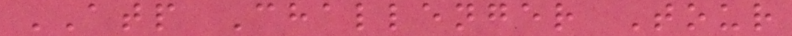ATP Challenger Tour
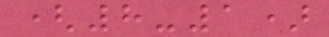(8-1)
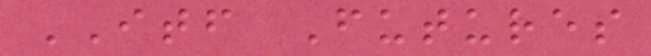ITF Futures
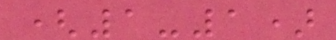(1-1)
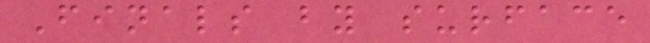Finals by surface
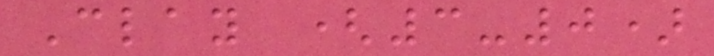Clay (3-0)
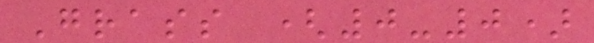Grass (0-0)
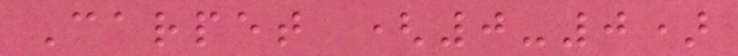Carpet (0-0)
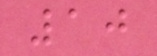10
